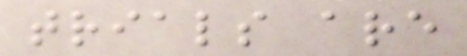trials are
